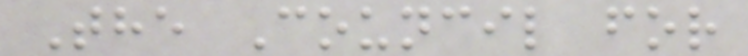The Council for
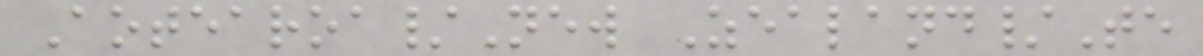Aotearoa/New Zealand/Te
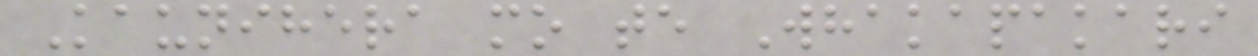Kaunihera mo te Whakapakari
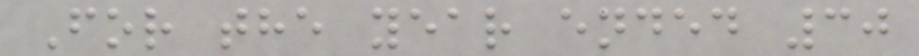For the year ended 30
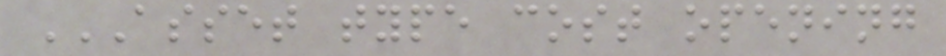ASSET TYPE COST OPENING
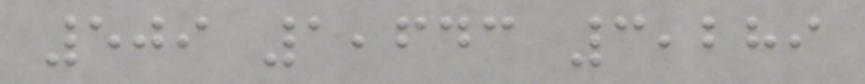509 1,643 3,289
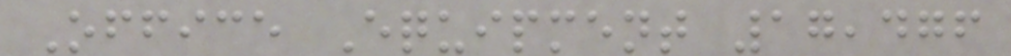Office Equipment 17,476
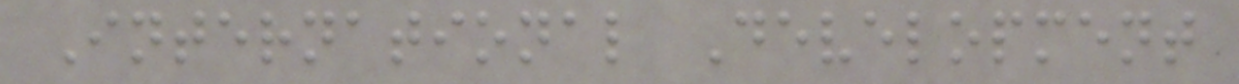International Development
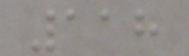118
